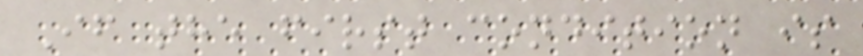If the first condition is
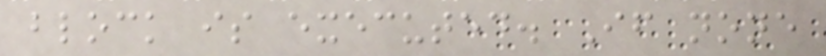block is executed. If none
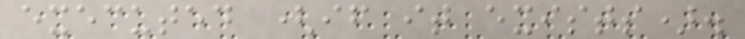executed (if it exists).
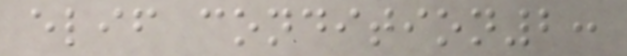elif condition2:
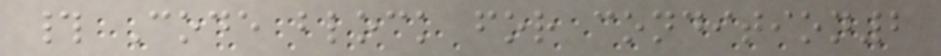# Code block for condition2
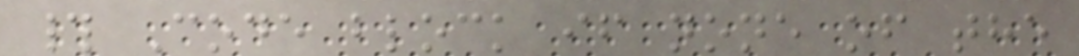# Code block if none of the
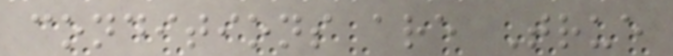conditions are True
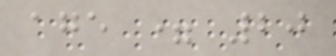age = 20
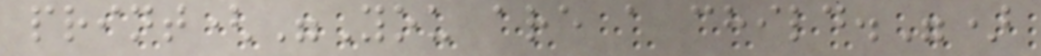print("You are a child.")
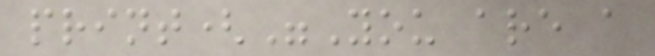print("You are a
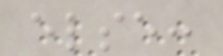else:
